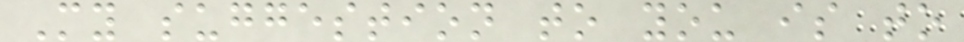My suggestion to you is to
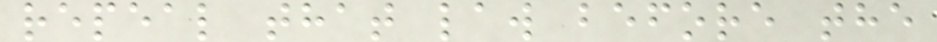repeal that law before the
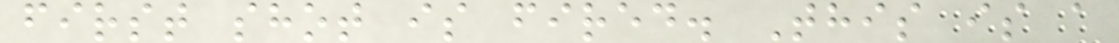first shot is fired. This is a
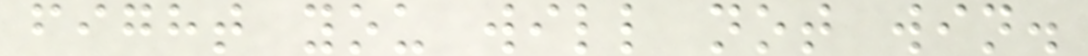fight you will not win.
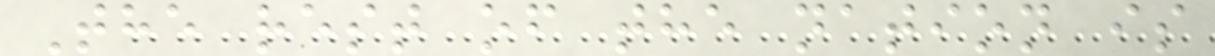The rest of the nation is
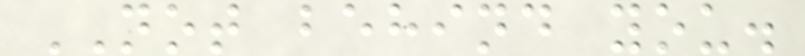NOT behind you.
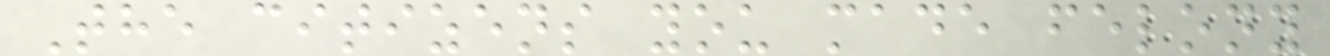The citizens you made felony
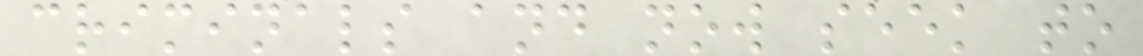criminals and now seek to
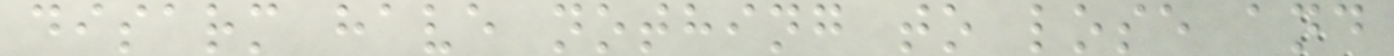disarm have nothing to lose and
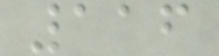116
